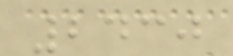2430
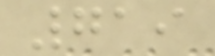719
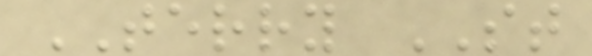TERRY ST
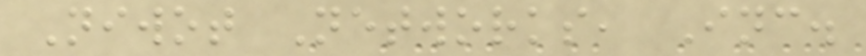Niwot Networks, Inc.
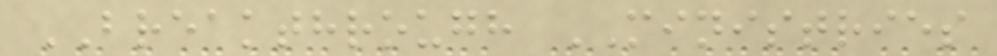BREAKTHROUGH MINISTRIES
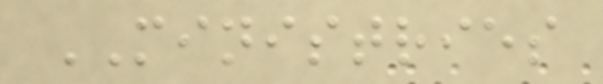MINISTRIES
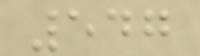547
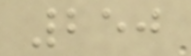250
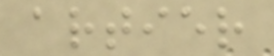artier
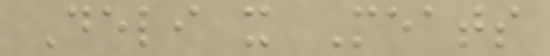Deli x Meats
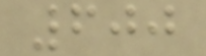600
